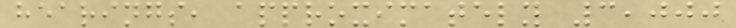hearings, approximately 3,000
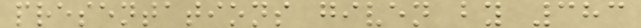presentations given by 383
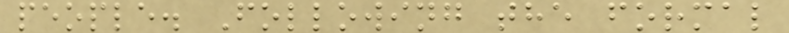people. Following the formal
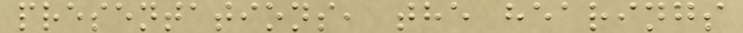presentations, the hearings
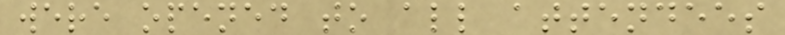were opened to all attendees
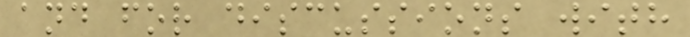and for discussions with
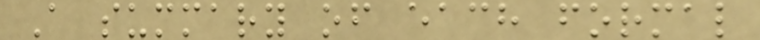A summary of each formal
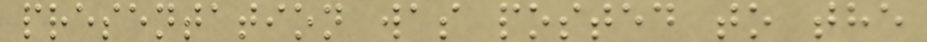presentation was posted to the
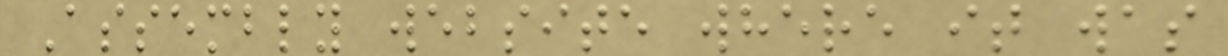Assembly website where it was
